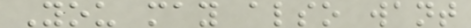You may also want
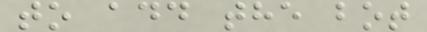to add the bot
